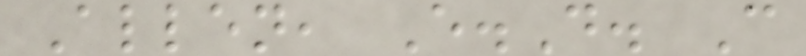Allen, E.D. C
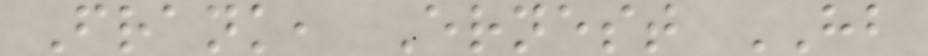Frank, Ernest HB
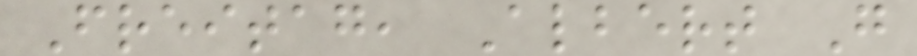Freitag, Albert G
